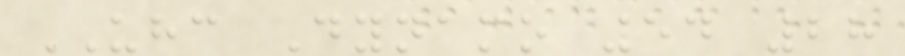UHC Dynamo 54 28
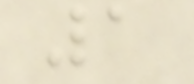1
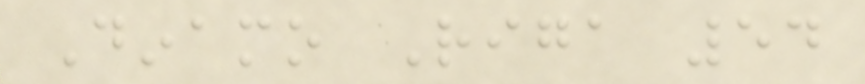Dinamo Riga 54
